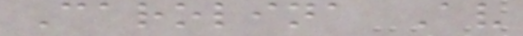Carolina Av
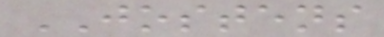JOSTENS
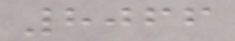8066
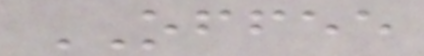OFFEE
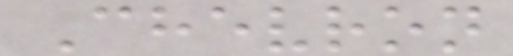Chevron
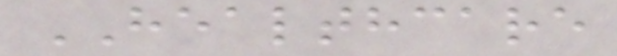HEALTHCARE
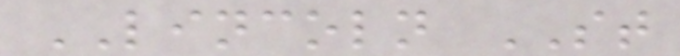LINCOLN ST
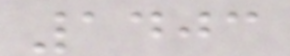1403
